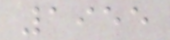1955
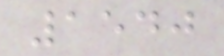1540
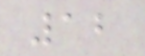12
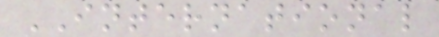INTERNATIONAL
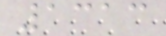1313
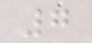7
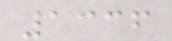1336
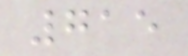715
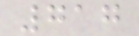717
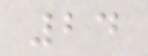24
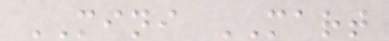MINI MART
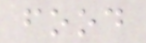food
